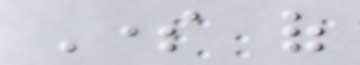Some of
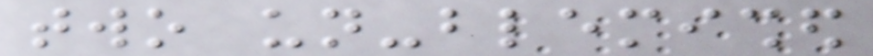two un-blemished
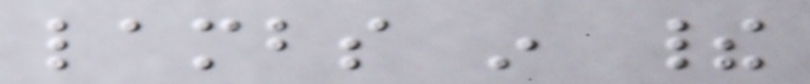lambs in their
